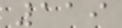119
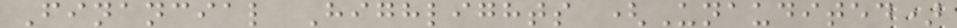Financial Highlights (Unaudited)
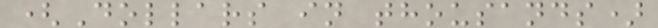(Dollars in thousands)
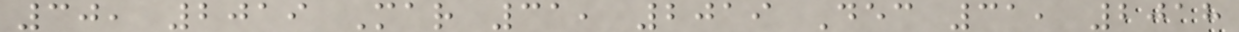30, 2019 Mar 31, 2019 Dec 31, 2018
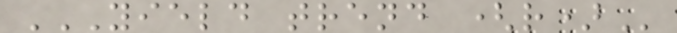YIELD TREND (R)
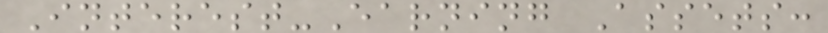Interest-Earning Assets:
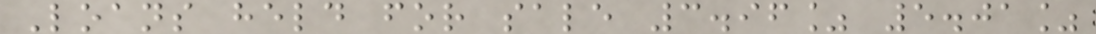Loans held for sale 3.96% 5.01%
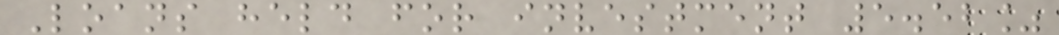Loans held for investment 5.52%
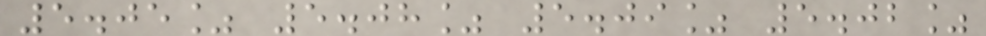5.05% 5.08% 5.09% 5.02%
